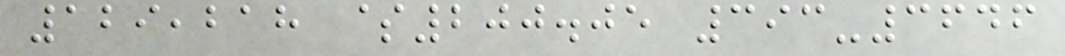129,218 $200.05 393-3646
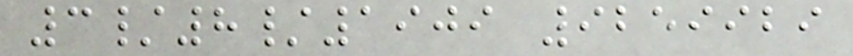3/8/1909 9259929
